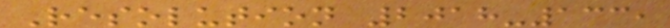Resolution 2018-133,
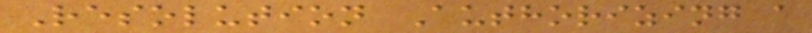Resolution Authorizing a
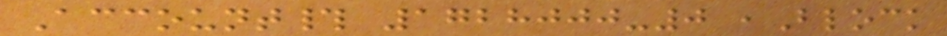Account# 1728000-0 ,Block
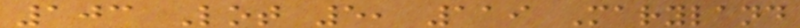103 Lot 5, 119 Maryland
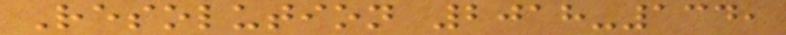Resolution 2018-134,
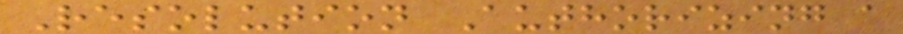Resolution Authorizing a
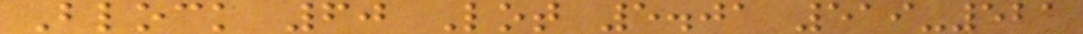Block 60 Lot 5.01 519-521
